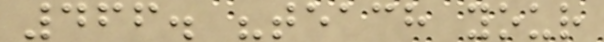466. "teach your
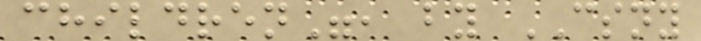children", by CSNY
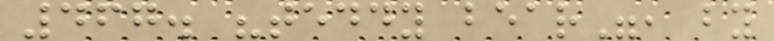467. "teddy bear", by
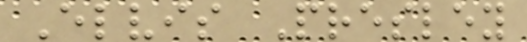Elvis Presley
